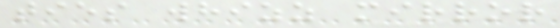ties whizz mirror
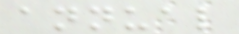annual
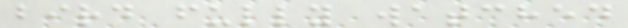bird fully watched
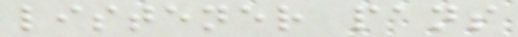listener pans
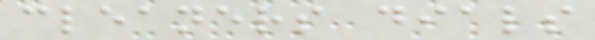cleaners dials
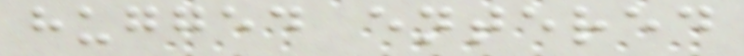hugged entered
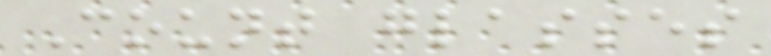Count glasses
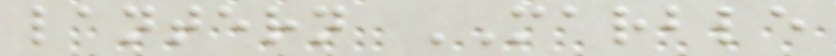lantern MARBLE
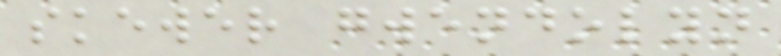skewer gwendolyn
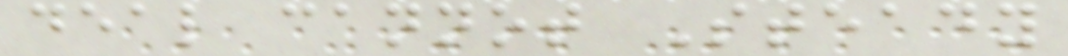deal cannot Steady
